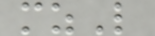mzL
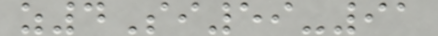z4Si59-91
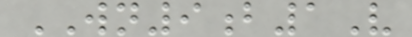WN9b1V
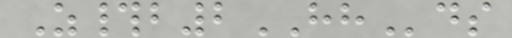Z#b2HHds
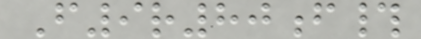F9r80f#
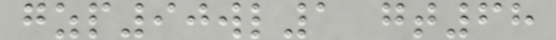gzp90wl1 gt68
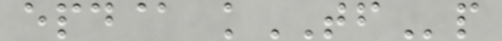epd@ kTFp
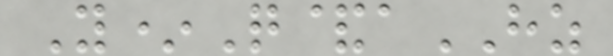Y*Q&aHZ
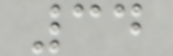34
